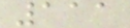111
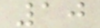10
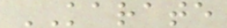KARATE
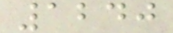1240
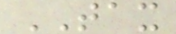TAX
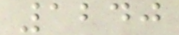1240
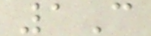1C
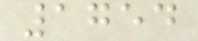1754
